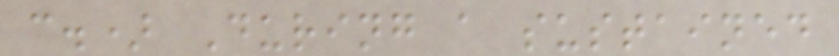c.) During a sustained
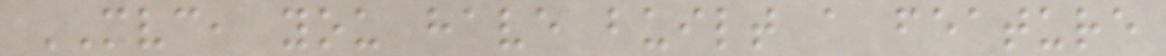MVC, you have built a feature
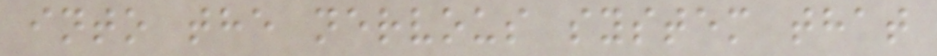into the nervous system that
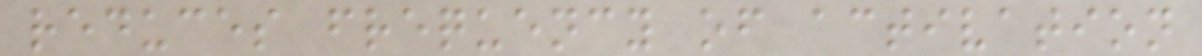reduces frequency of activation
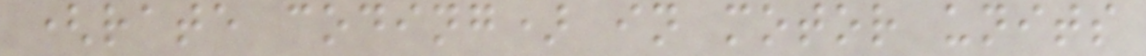(rate coding) in motor units
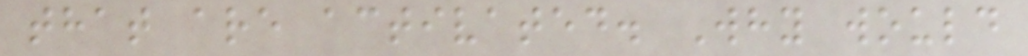that are activated. Why would
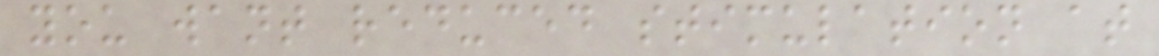you want reduced stimulation at
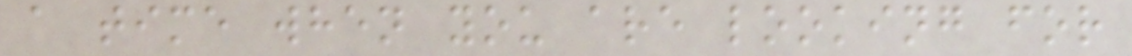a time when you are looking for
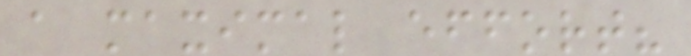a maximal effort?
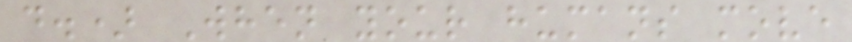d.) When your humans move
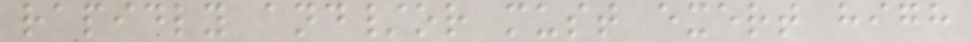rapidly and/or must exert high
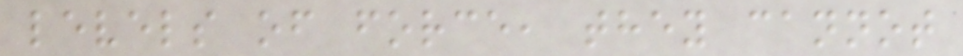levels of force, they cannot
